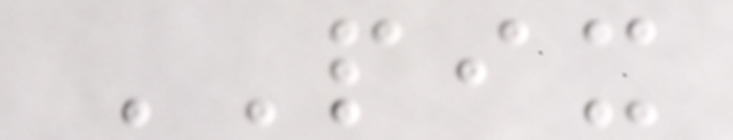PIX
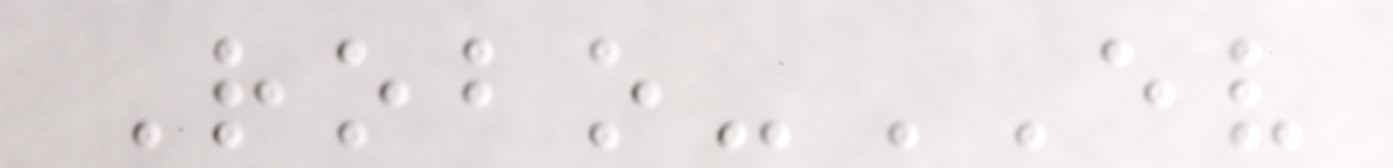Robo-EV
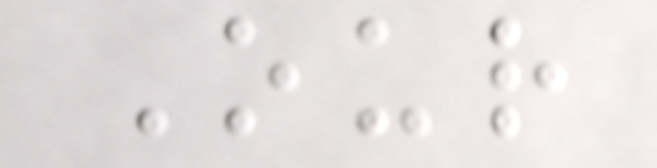Our
